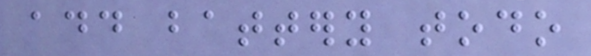add battery todo
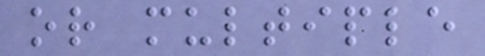or multiple
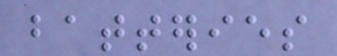batteries
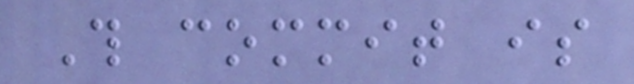This commit is
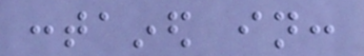contained in:
